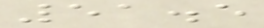51.5
